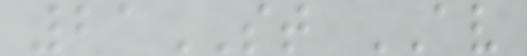21ST AV
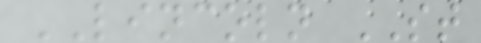LINCOLN ST
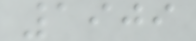1909
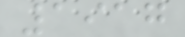1917
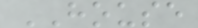HOUSE
